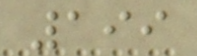199
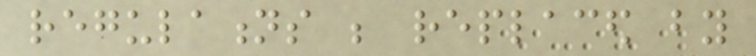regulations be replaced by
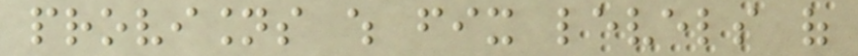provisions which fix levels of
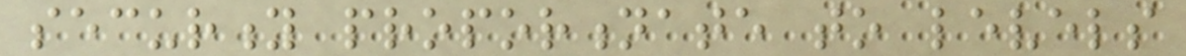security proportionate to levels
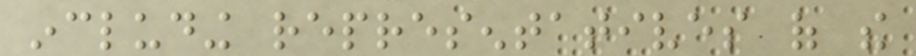including representatives of the
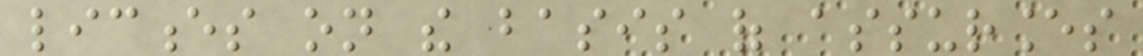licences on the basis of assurances
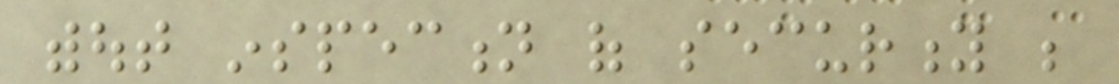without inspection of security be
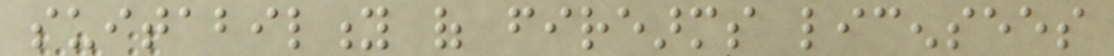suitability of firearms licensees
